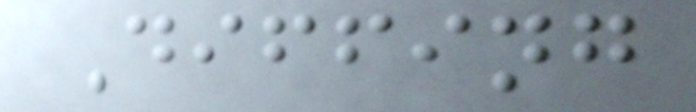Diffing
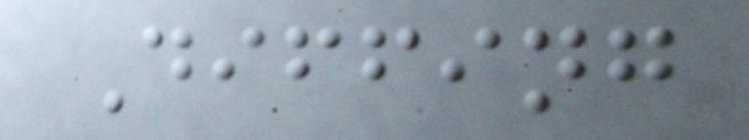Diffing
